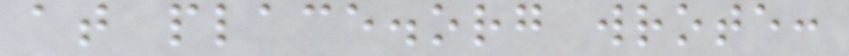at place.org wrote:
